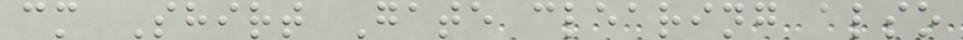cm Shirt Gate clearing also
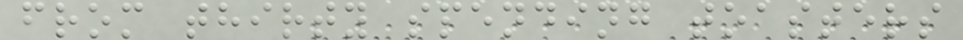from thirty spending toasters
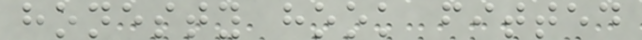honesty hook fitted
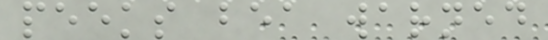peeks bea warned
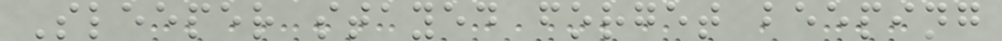Sleeper stayed forget beeping
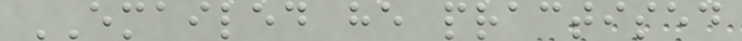EMAILED he practised
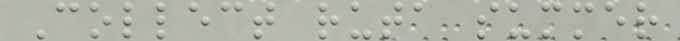Collect ruta summer
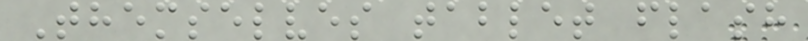Themselves tablet flash
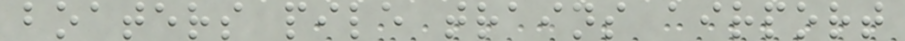boaters pile trains airport
